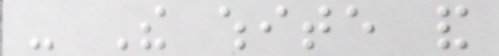- The white and
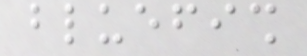bluefish
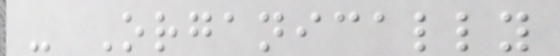- Organically
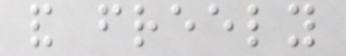and freely
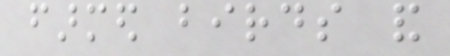farmed birds and
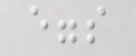eggs
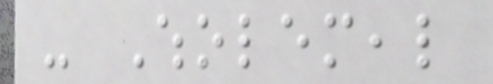- Wholemeal
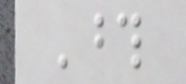Those
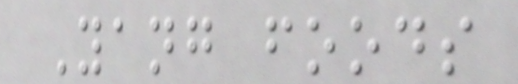Yang foods
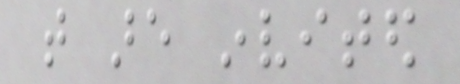that are invited
